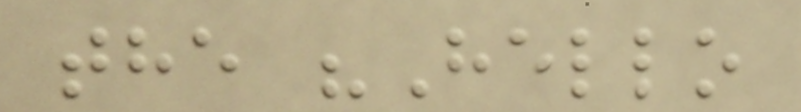the "Hello
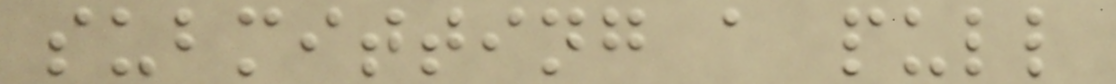submitting a pull
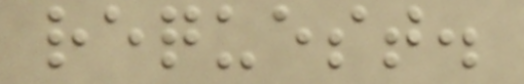request.
